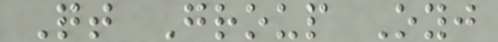Qt Group Oyj
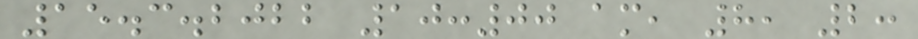15.3.2022 10:00 am, 8, 2:
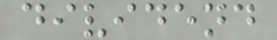dividend
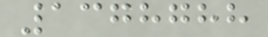1378788
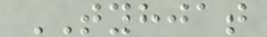TYHJAT
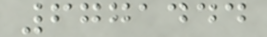6771444
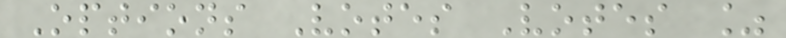Options Votes Votes %
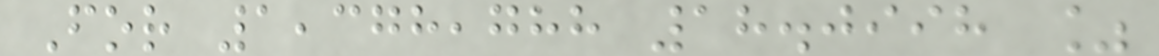For 1,378,788 18.0998 %
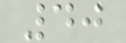40
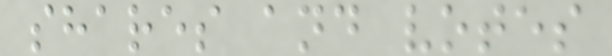shares and votes
